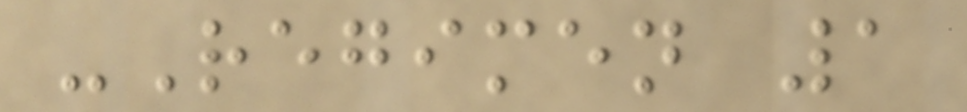-Regimen 1
